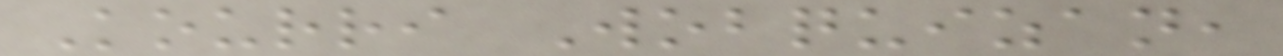Kourri Wobquizan,
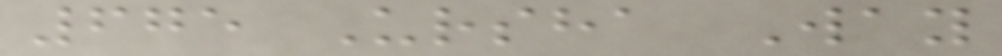675 Ursha Way
